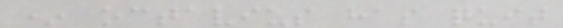* octavius has quit
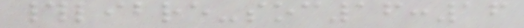#libre-soc16:16
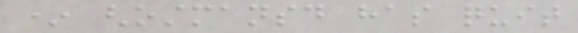* ghostmansd has quit
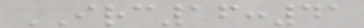IRC16:41
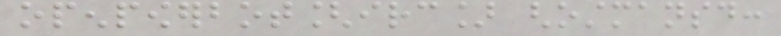openpowerbot[irc] ghostmansd:
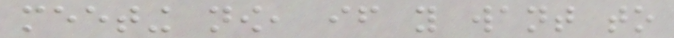meeting now, if you want to
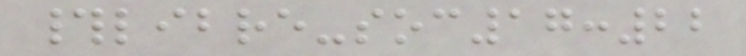#libre-soc17:22
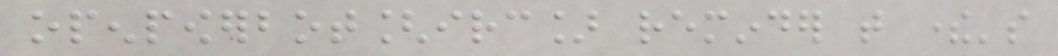openpowerbot[irc] reminder that there's
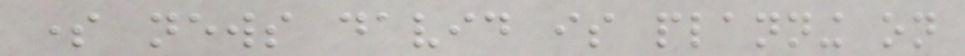some news david is planning on
